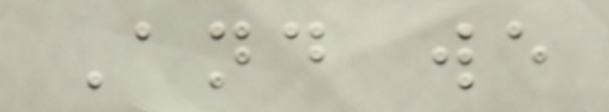And we
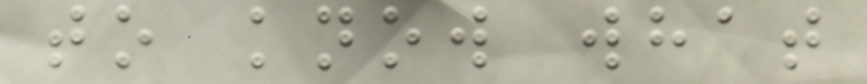to know what
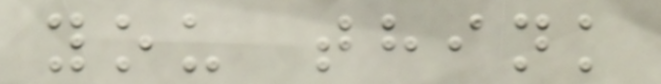you think
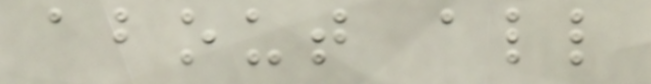about all
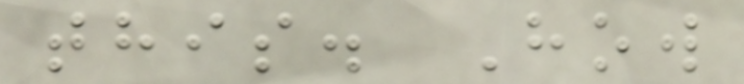this. How
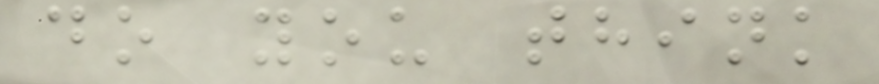do you think
